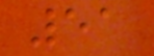51
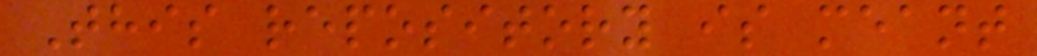This repository is meant
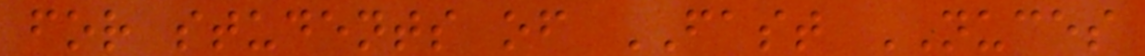for students of FAST NUCES
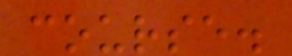course.
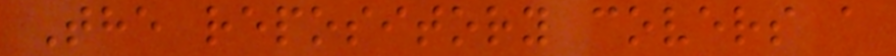The repository covers a
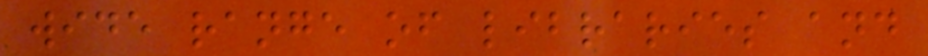wide range of libraries and
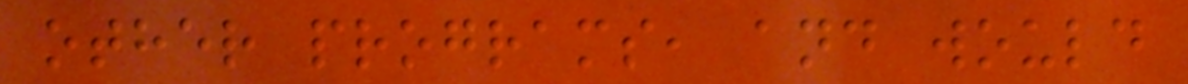other programs, and would
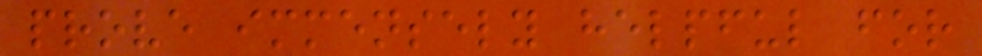prove immensely helpful for
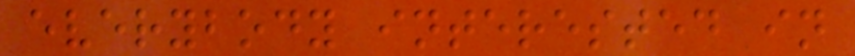everybody interested in
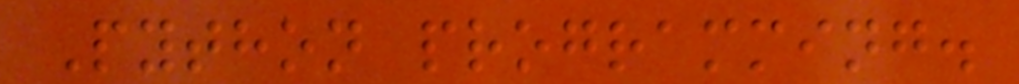Python programming.
